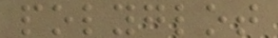polyglot
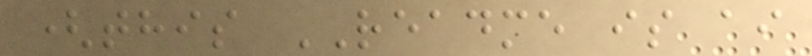(this README is ai
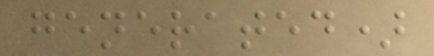generated)
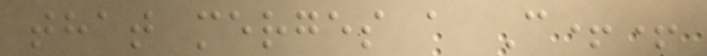that merges a C++
